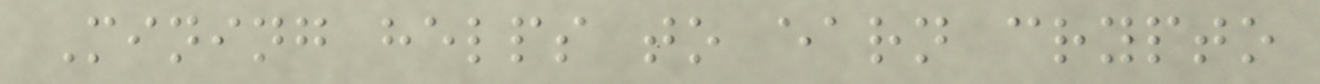Mining helps to earn crypto
